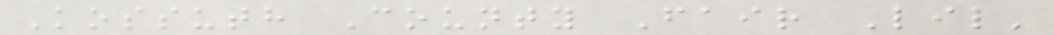Kossuth County Fair Lil'
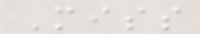Miss
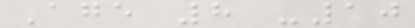Age 8 -10
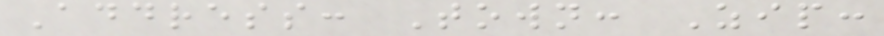Address: Town: Zip:
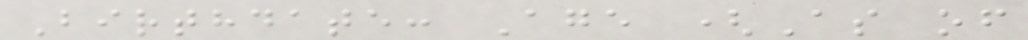Birthdate: Age (As of
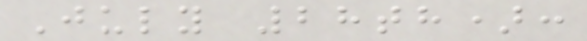July 28th):
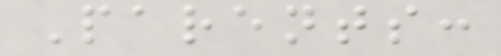Parents:
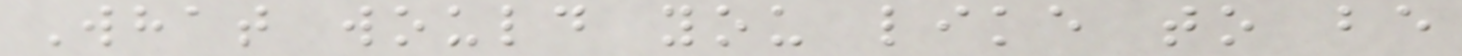What would you like to be
